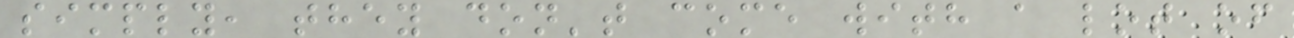simply, they don't come with a lot of
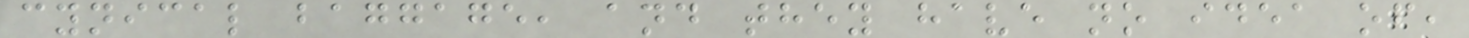cynical baggage, and they have no idea of,
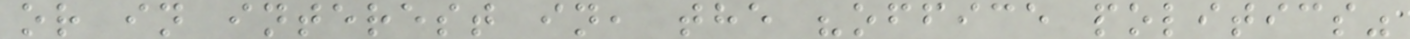or in interest in, the "office politics"
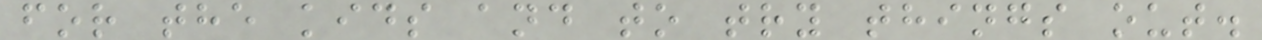for the kids and to try things out.
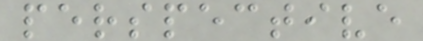perspective
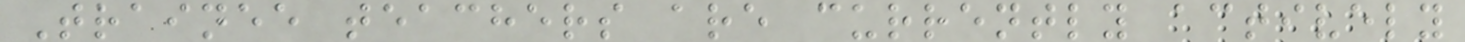Trainee teachers are currently actively
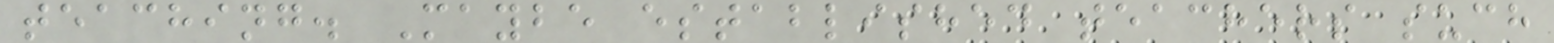teaching. Maybe established teachers such
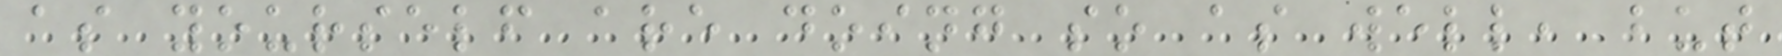as yourself are doing so as well, but
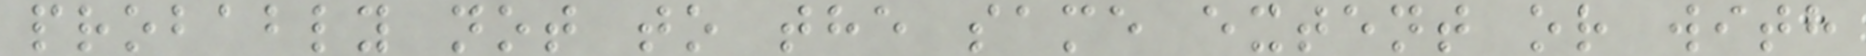probably not to the same extent or with
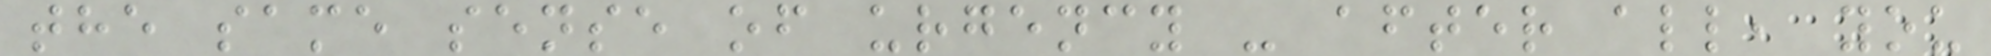the same sense of urgency - after all, you
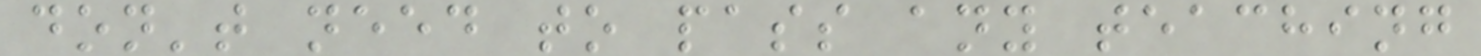don't need to pass any teaching
